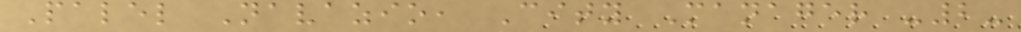Palel Navazio, City Manager -2-
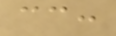cc:
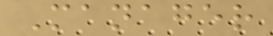Manager
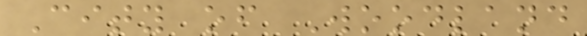City of Woodland
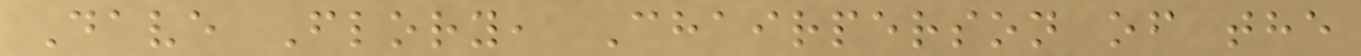Dave Flory, Chairperson of the
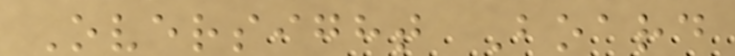Oversight Board
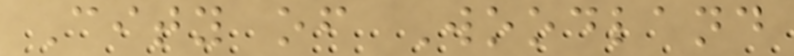City of Woodland
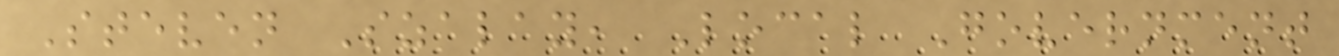Steven Szalay, Local Government
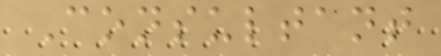Consultant
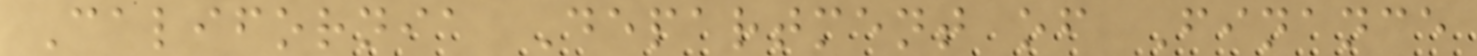California Department of Finance
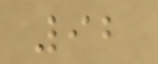92
